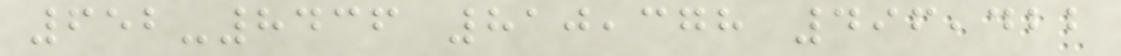652-8436 810,378 496,422
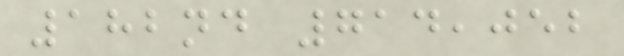182nd 714,052
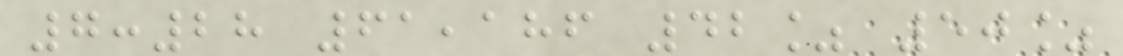7:28 61,186 42% 50%
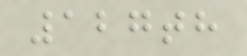127th
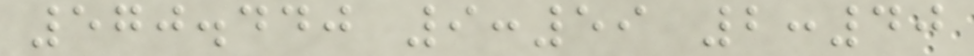570.440 9:59 2:40
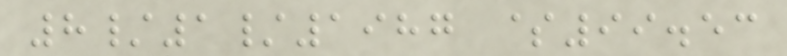8/1/1987 $99.53
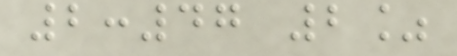2:47 2%
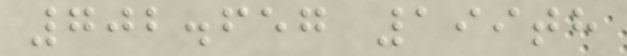702.657 199th
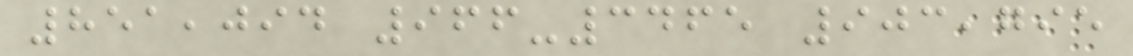851,094 966-3465 903,795
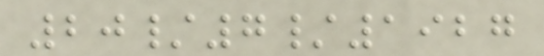20/7/1927
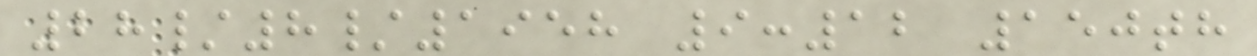28/8/1958 9:12 150th
